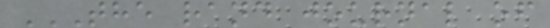THE RAND JOURNAL OF
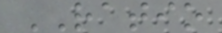RATIO
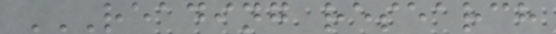READING RESEARCH
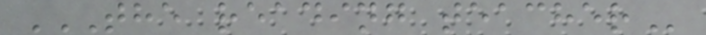THE READING TEACHER
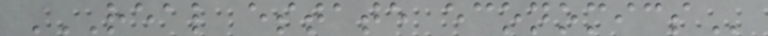REAL ESTATE ECONOMICS
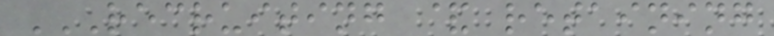RECRUITING & RETAINING
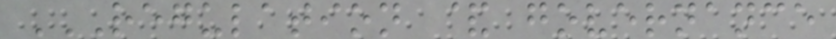REGULATION & GOVERNANCE
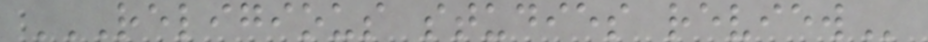RELIGIOUS STUDIES REVIEW
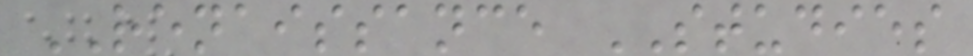RENAISSANCE STUDIES
